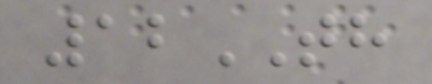12TH
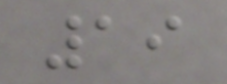19
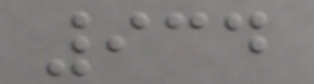934
